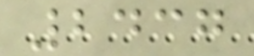2437
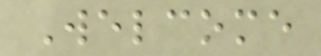Welcome
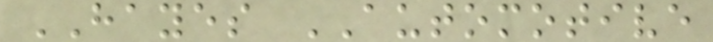HAYES AUTOMOTIVE
